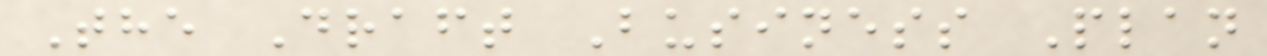The Draft Business Plan
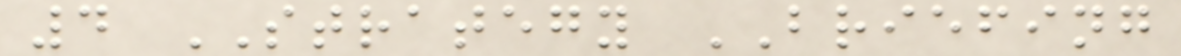4 STRATEGY BRIEFING
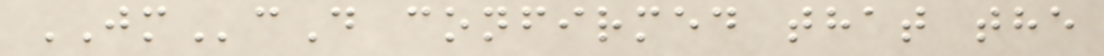JMcD confirmed that the
